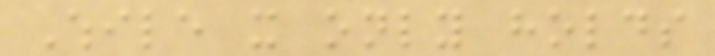While it only holds
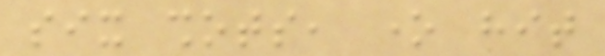six shots, one hit
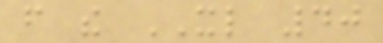from the XL 40
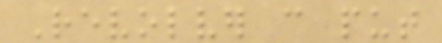Revolver can put
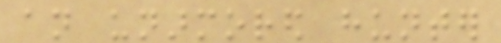an unarmored hunter
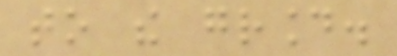to the ground.
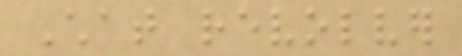Chat revolver
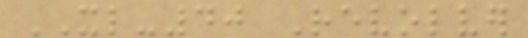XL-40 Revolver
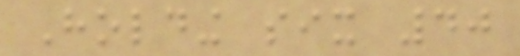Holding six 40
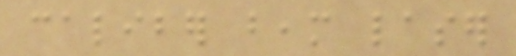caliber beam laser
